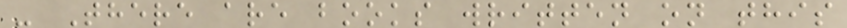- There are books written on this
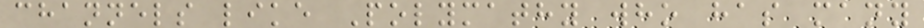channels like Polymathy who has many
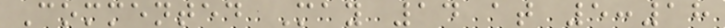Commented May 14 at 5:18
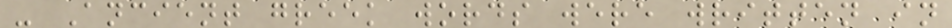- Ancient greek words were written in
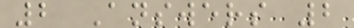2 Answers 2
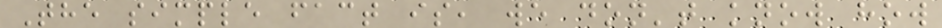The simple fact is, we don't know how
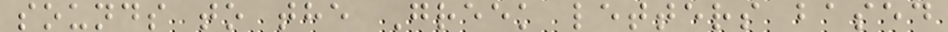sounds to the Greek letters based
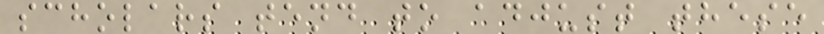scholars tend to adjust these
